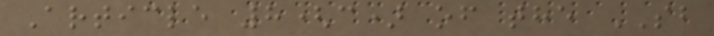Article 8(c) of the SB
